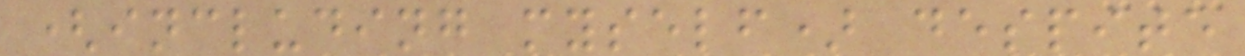(including myself) despite
